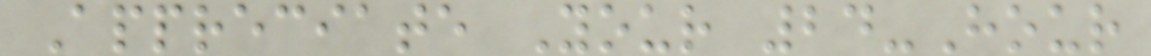Appreciate Your 24-Hour
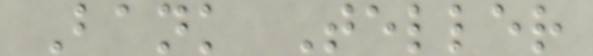Bank Teller
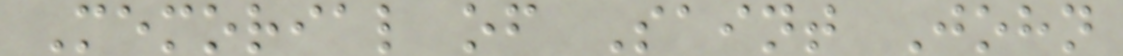Memorial of Saint John
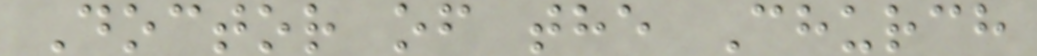Doctor of the Church
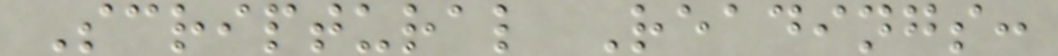Scriptural Readings:
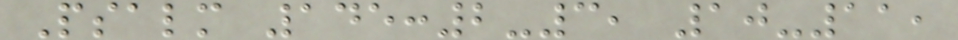Psalm 145:2-3, 10-11,
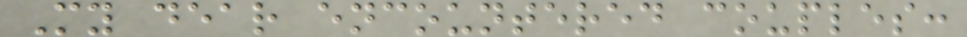My dear encountered couples:
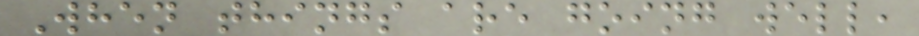When things are going well,
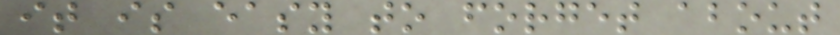it is easy to forget about
